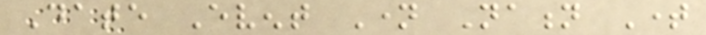Date Event Name Nation Time
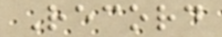Record
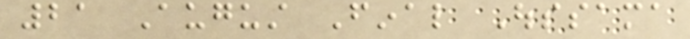21 August Final Oussama
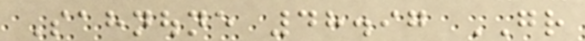Sahnoune 48.97 GR
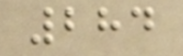284
